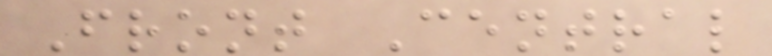Front Central
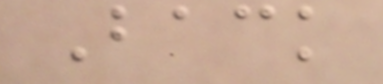Back
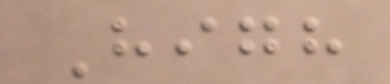High
